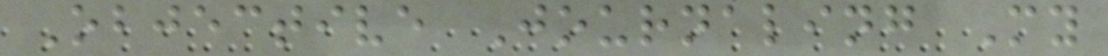Objective Journaling My
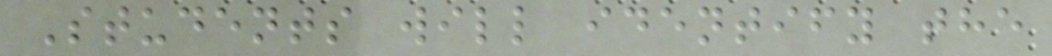Students will identify the
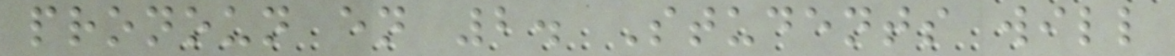pronoun en 2. Students will
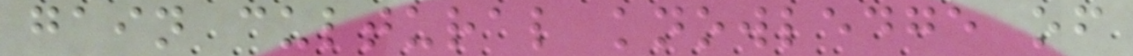gain cultural knowledge of
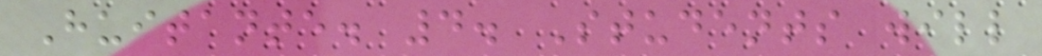Huitante. 4. Students will
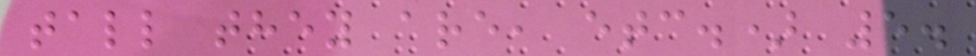tall they are, etc.) 5.
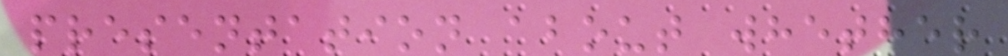presentation about whether
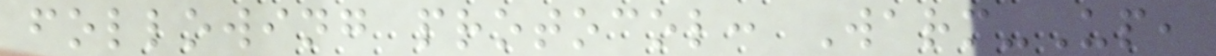following protocol: Warm-Up,
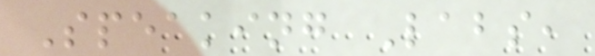Speaking Labs,
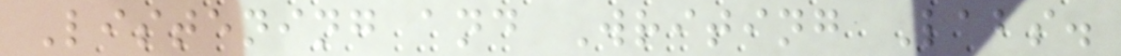Listening and Writing Labs.
